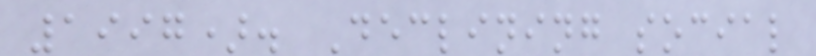1997). Declining social
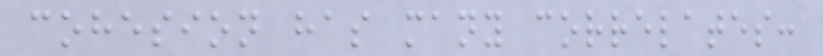cohesion has many correlates:
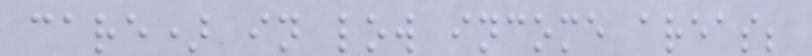care) in low income areas;
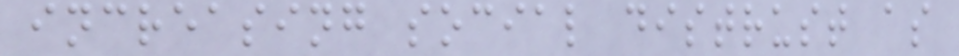increasing social distrust as
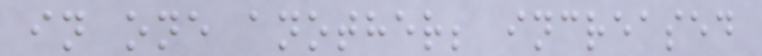in one another; increased
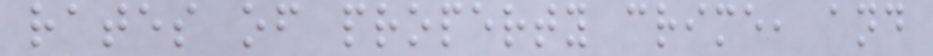rates of property crime, and
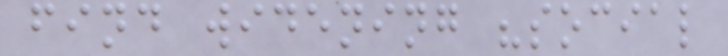find widening "social
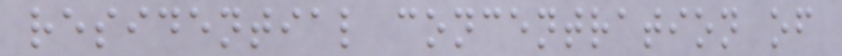residential concentration of
